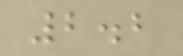2.2
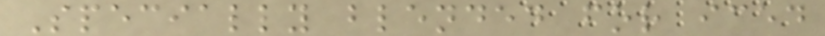Specially blended for iced
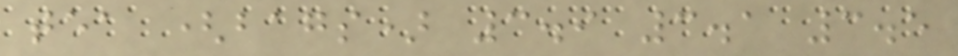tea (bags) 3.9 3.1 3.5
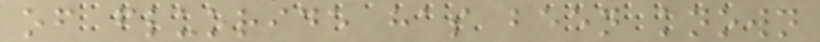of fluoride has been known
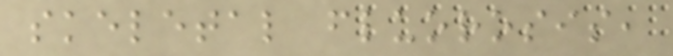skeletal fluorosis,
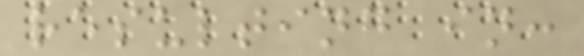resulting in:
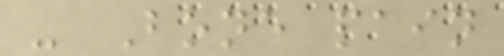- Bone pain
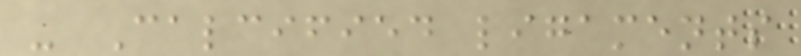- Calcified ligaments
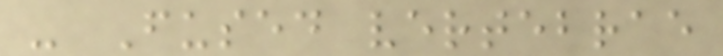- Fused vertebrae
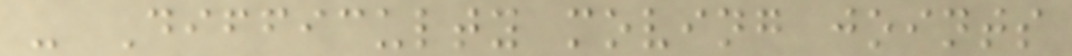- Difficulty moving joints
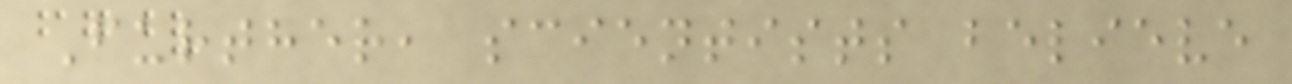Further, scientists believe
